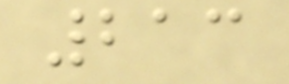213
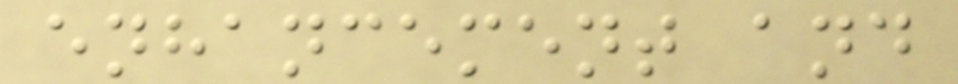enhancement and
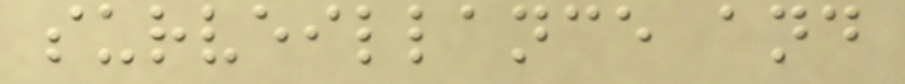surveillance and
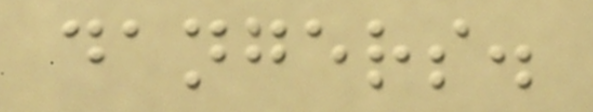dangers.
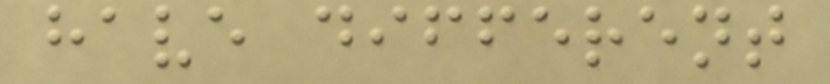have different
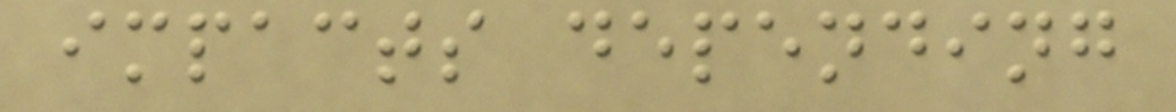impacts depending
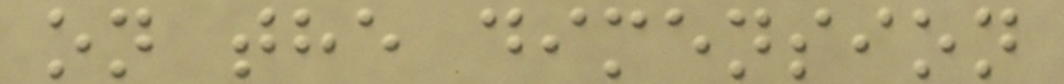on the dimension
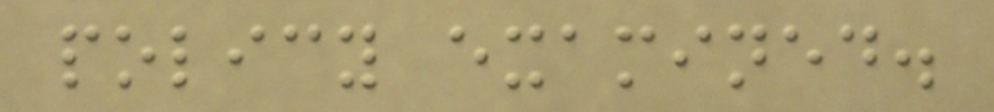policy examined.
